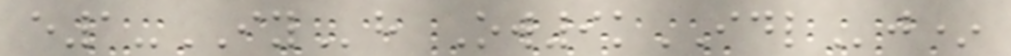e1-IYh Ow9kIDLj*
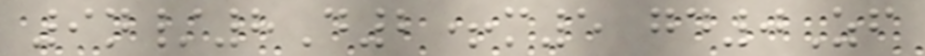9n/8D2+m5 gd0Zf
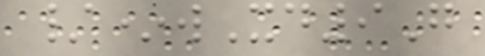/*wXd9G
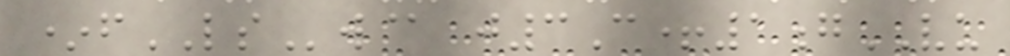*fLSw@ j3C+1gVU
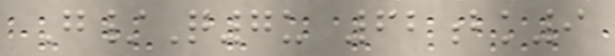G/Q7u 62bk9
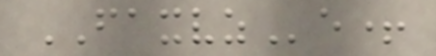FAXVZe+
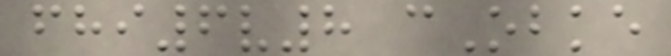fhi6v8 cObke
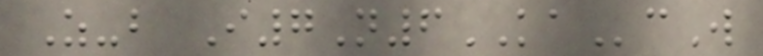Z-b I7N6KAcW
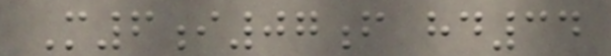M6i07f hd34
